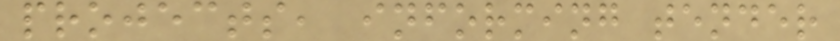projects, informing tender
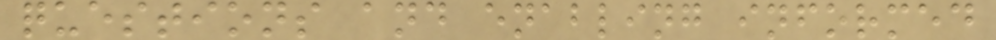questions and enabling informed
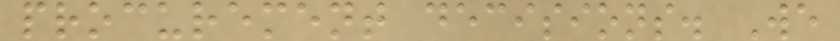procurement decisions. We
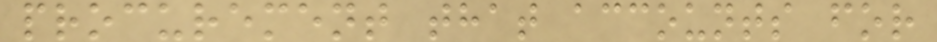procurement that accounts for
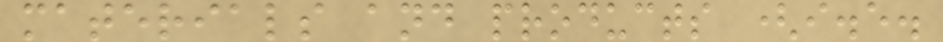materials and products (i.e.
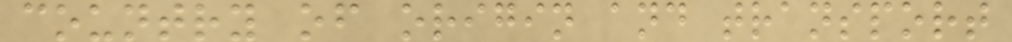country of origin and transport
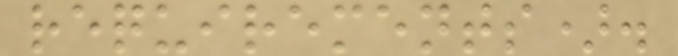requirements).
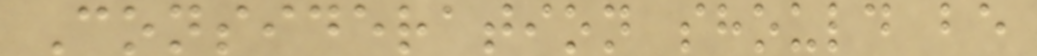Consideration should be
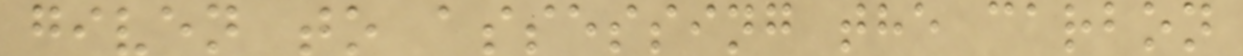given to assessing the carbon
